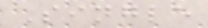Single
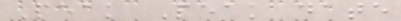Peak Peak date
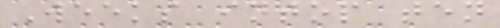Weeks intop ten
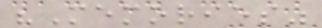"Memories"
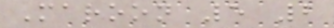Maroon 5 2
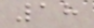18
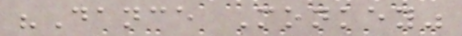"Dance Monkey"
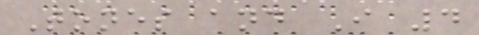Tones and I 4
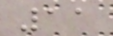11
